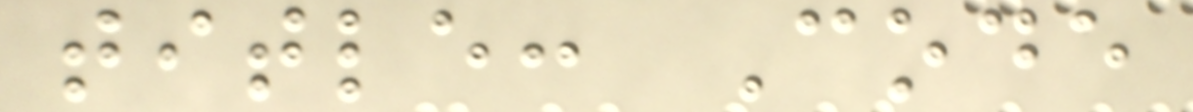title: Code
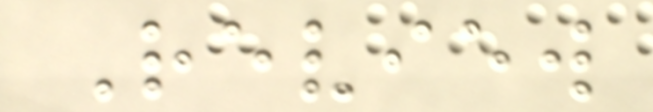Review
